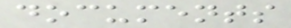documents
